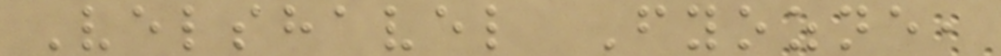Velshavel Fyozne,
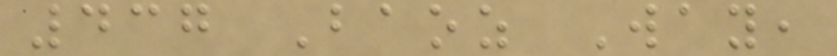437 Baoz Way,
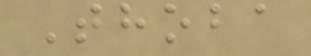Thoba
